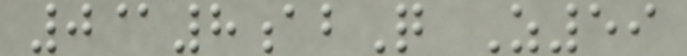0@8abQ Z59
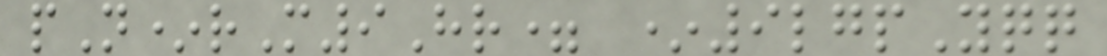pN*rM9Hr= *9lgpYqq
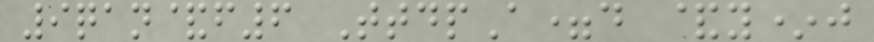9qan&f6 TtdpA=d &y*j
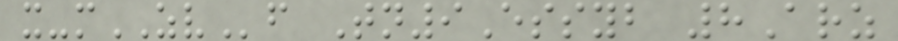x-mZVf Tn9Essyb 8Arz
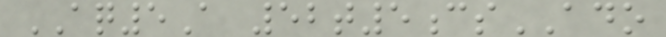AQ5A 52t5csADO
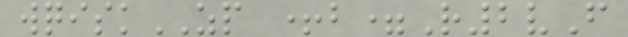wqiskZP +b=R2vF
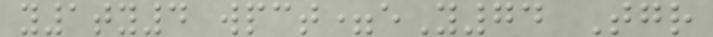y1ty4 wpct=eY74 Tgr
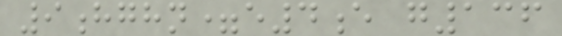9hghn=e4e g136
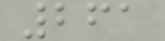261
